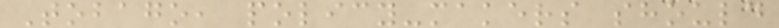Tobago, policy-makers should
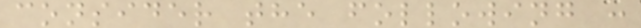consider the following :
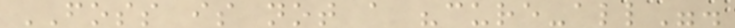FOSS is not a "cure-all".
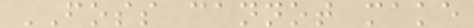FOSS cannot make
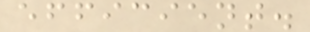efficient.
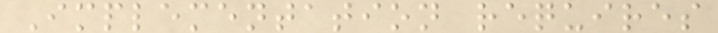Implementation requires
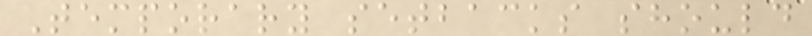Temporary setbacks should
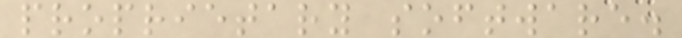proprietary software.
